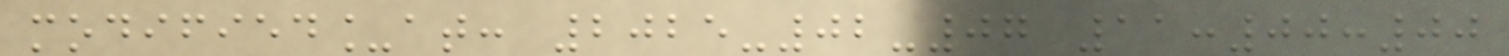modified_at: 2025-02-07 11:00:00
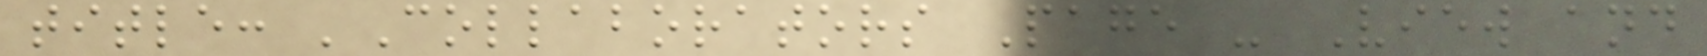title: 'Collaborators Page - View and
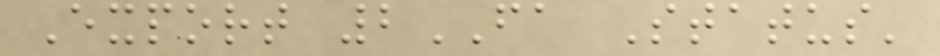Export 2FA Status'
